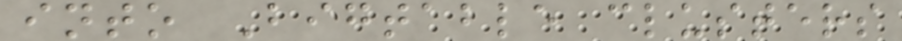into Bigtable clusters
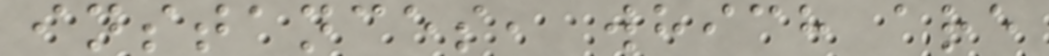instances, which are
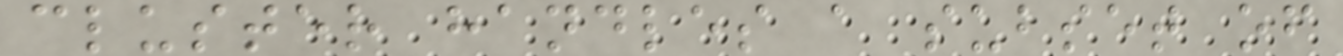cluster handles a subset of
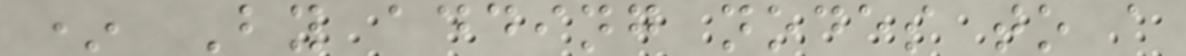* By adding nodes to a
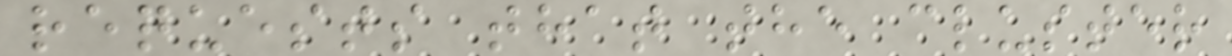requests that the cluster
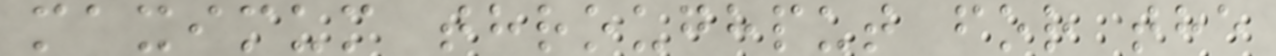maximum throughput for the
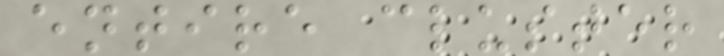entire cluster
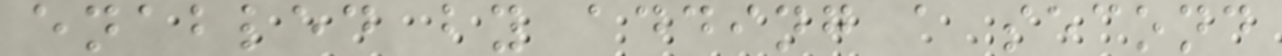enabled by adding a second
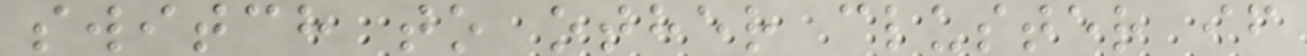switch to other cluster if
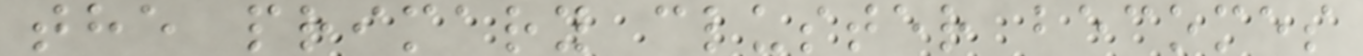the primary cluster becomes
